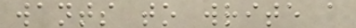wants to write a
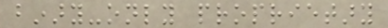binary-only proprietary
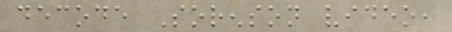decode Sorenson video,
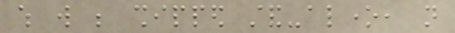which will be shipped stand-alone, not
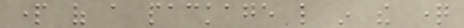part of a package like in the question
